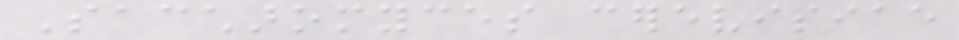Saccharomyces cerevisiae
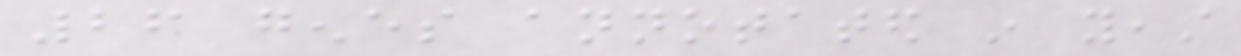26 genes annotated in yeast
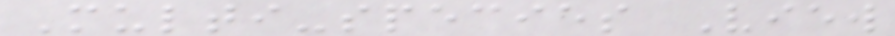Multi-species View
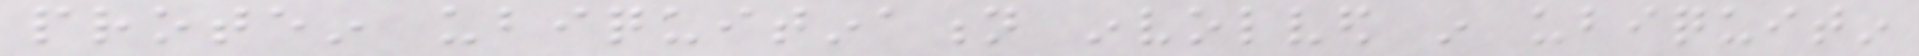protein ubiquitination involved in ubiquitin
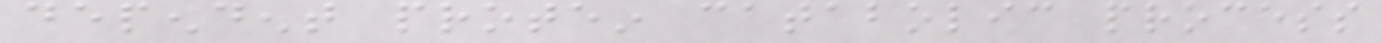dependent protein catabolic process
